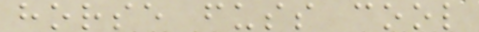horse fuss cool
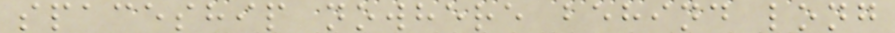spaceship nowhere behind long
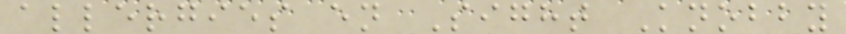allergies en Sight Knobby
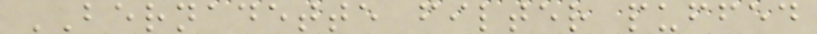BERNADETTE filter puffed
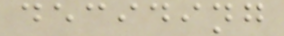deciding
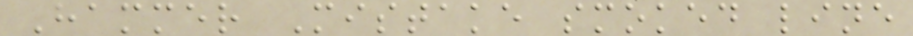Hammer Mistake smoked line
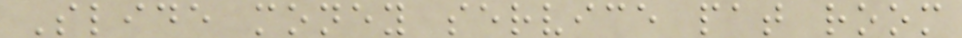Slide money service pat room
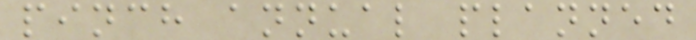pinch annual planned
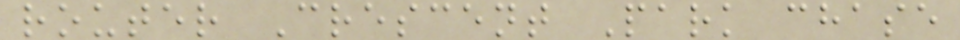router Crescent Park chase
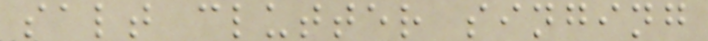salt clutter singing
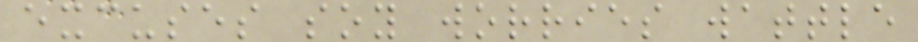excuses soy worries wattle
